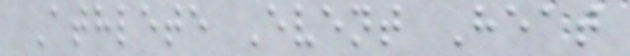Athlete Event Heat
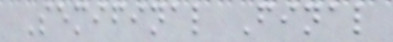Semifinal Final
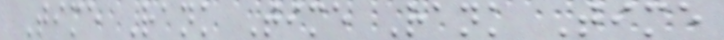Time Rank Time Rank Time
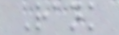Rank
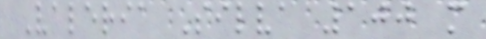Valeria Silva 100 m
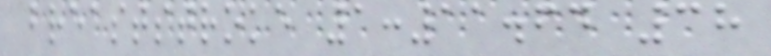breaststroke 1:11.64 38
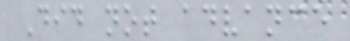Did not advance
